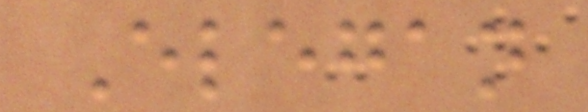Elegan
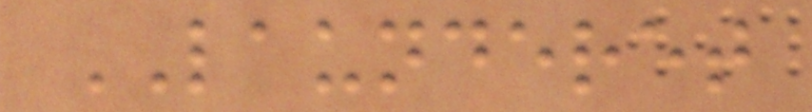LAUNDERET
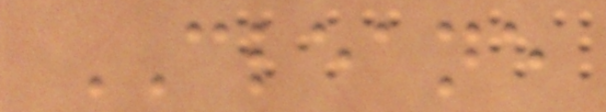CLEANE
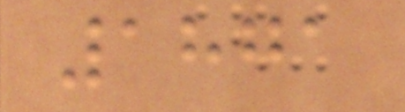1871
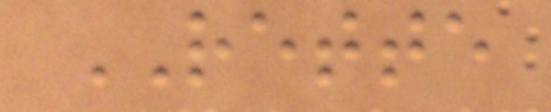RETTE
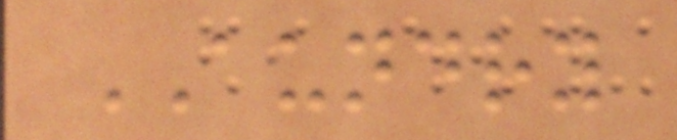AUNDRY
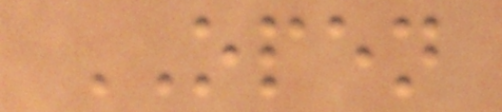OPEN
